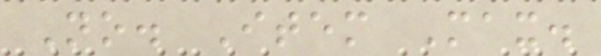No. Item Max.
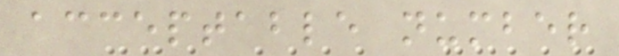acceptable number
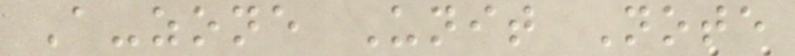A-zone Unit Note
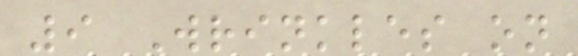9 Wrinkles on
